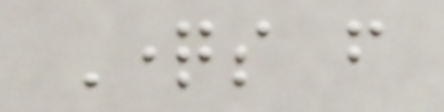Questions from
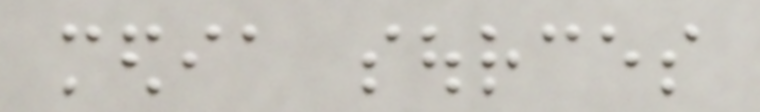media sources
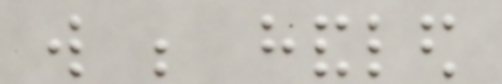will be handled
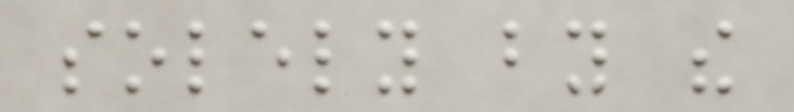solely by the
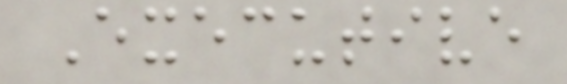Executive
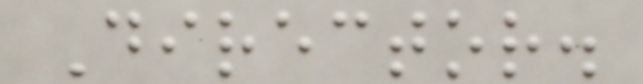Director.
